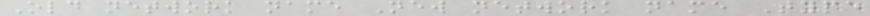Old network name New network name Type
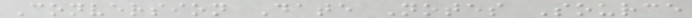Conversion Date Notes Source
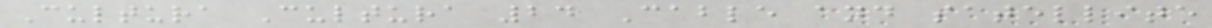Cultura Cultura 24 Cable and satellite
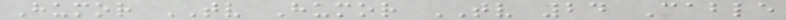Humor TV Humor TV 24 Cable
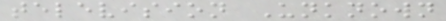television Unknown
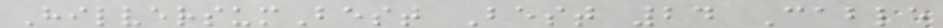HilversumBest Best 24 Cable
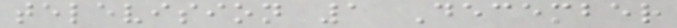television 1 December
